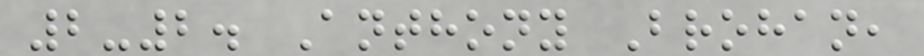2-2. Anthony Brohan,
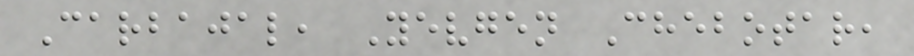Carbajal, Yevgen Chebotar,
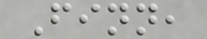Finn,
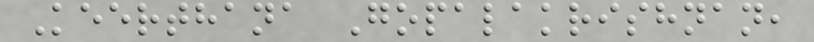Keerthana Gopalakrishnan,
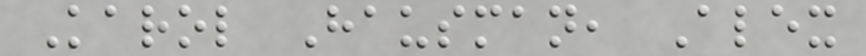Karol Hausman, Alex
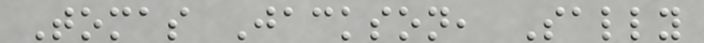Tomas Jackson, Sally
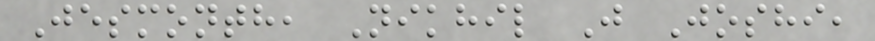Jesmonth, Nikhil J Joshi,
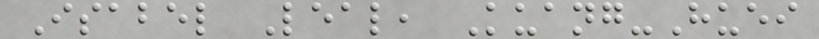Isabel Leal, Kuang-Huei
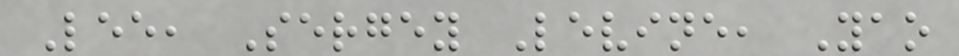Lee, Sergey Levine, Yao
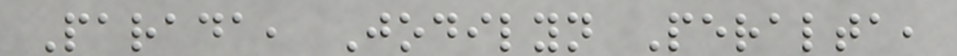Parada, Jodilyn Peralta,
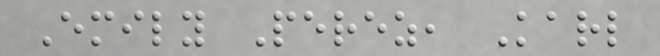Emily Perez, Karl
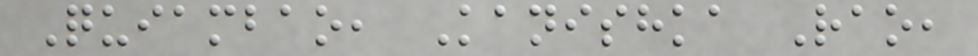Quiambao, Kanishka Rao,
